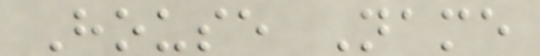House Name
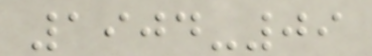1904-09
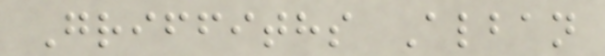Griffiths Alban
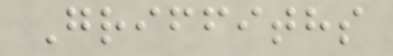Griffiths
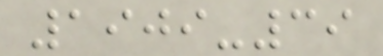1909-39
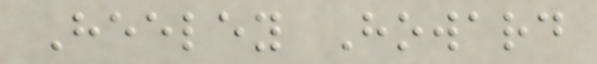Heeley Howard
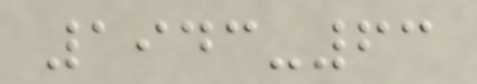1943-63
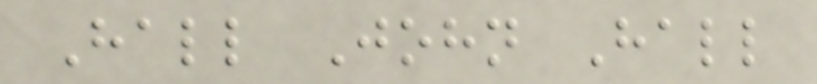Hall John Hall
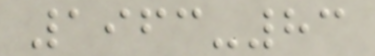1963-83
